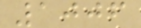1006
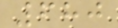680
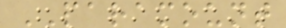PARAMOUNT
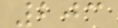203
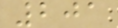201
